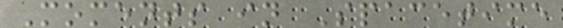Moments in Spacetime
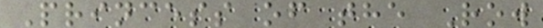Princess of the Row
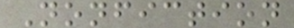Nonfiction
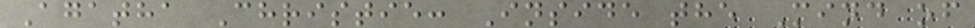Agatha Christie: Inside the Mind of
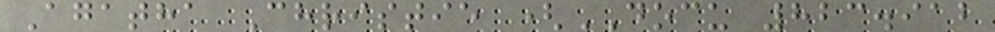Agatha Christie (DOCU 823.912
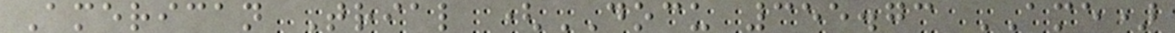American Trial (DOCU 355.73 AME)
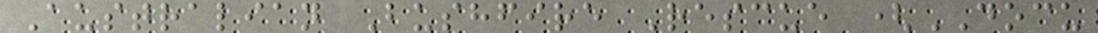Australian Bushfire Rescue (DOCU
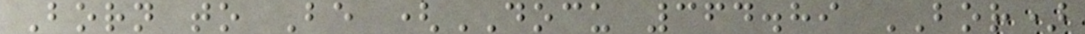Born to Be (DOCU 364.89 BOR)
